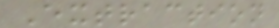Extraction
